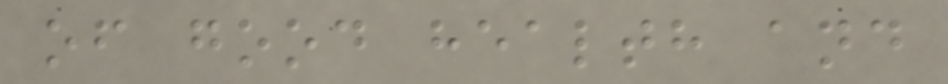of good health and
